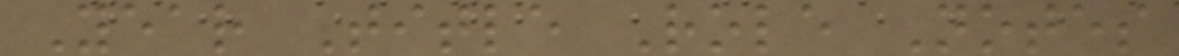Year Title Role Notes
